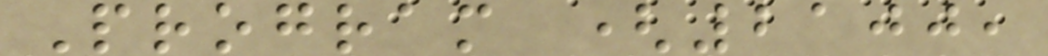Program (2100,
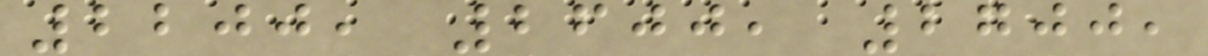2200, 2600, 2700,
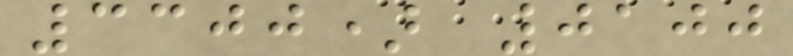3300) 0100
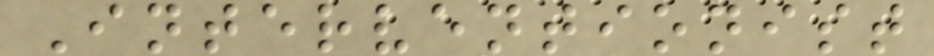Interventionist
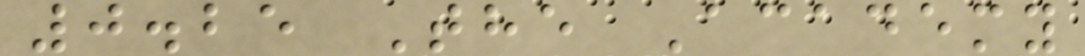0.25 The Academy
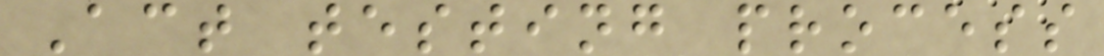Act testing process
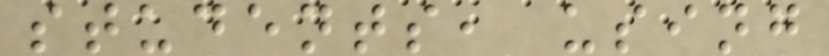students, using
